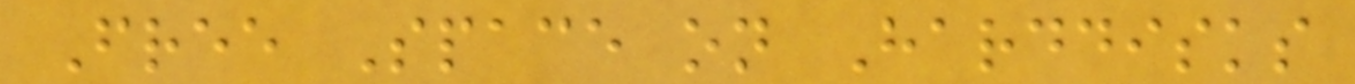Free Space on Harddisks
